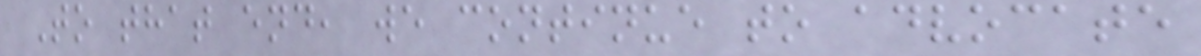To that end, we continue to advocate
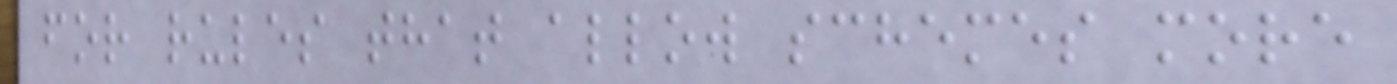for rules that allow schemes more
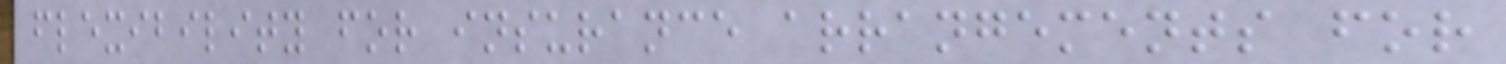flexibility for insurance arrangements for
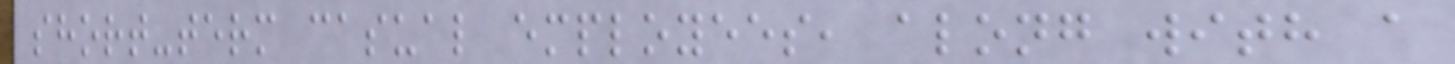short-term casual employees, along with a
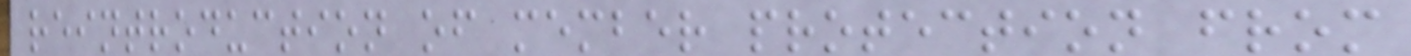reintroduction of member protection from
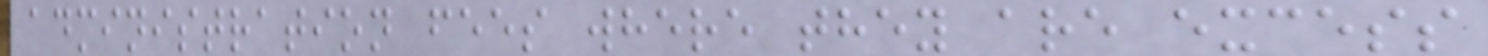administration fees where they are excess
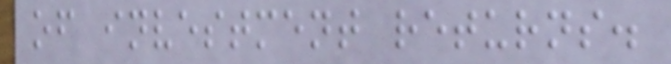of investment returns.
